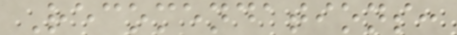Recomendations:
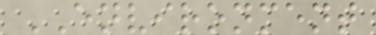ENVIRONMENT
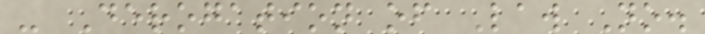- Derogation of Law No.
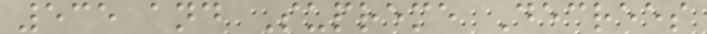535 and Supreme Decrees
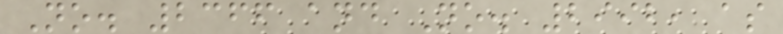No. 2366 and No. 2992, as
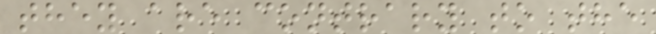they are contrary to the
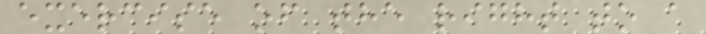exercise of the right to a
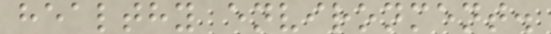healthy environment.
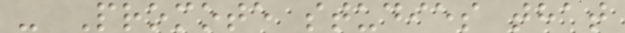- Promote studies that
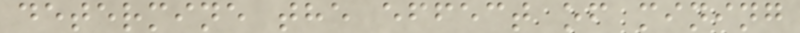determine the effect of mining
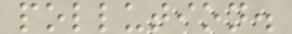pollution.
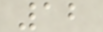12
